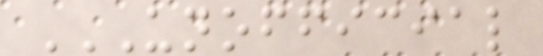UNOFFICIAL
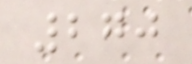270
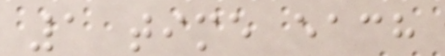1 time each
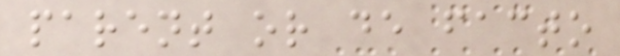parent or de facto
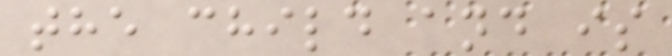the child and is
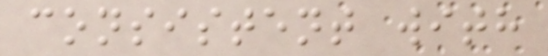consistent with
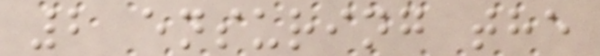2 ensuring the
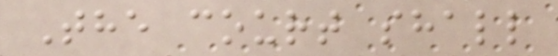The court shall
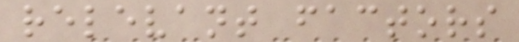relevant factors
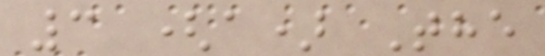3 (a) The
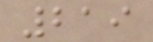219
